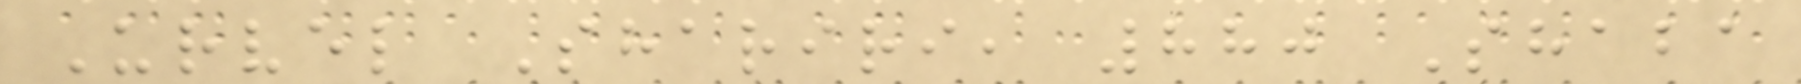Urvel Shariri, 880 Shaba
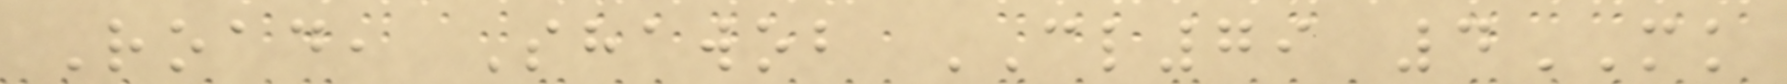Road, Shawob CL79 4MK
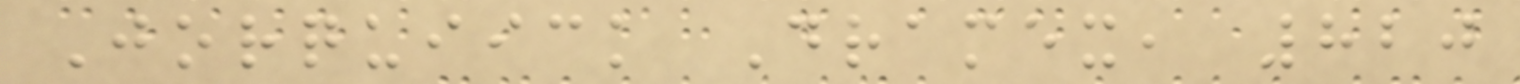Jorquiick Dramex, 820
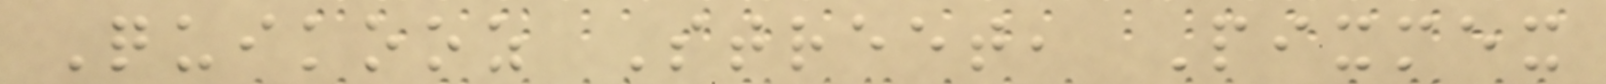Quikooz Street, Pixmex
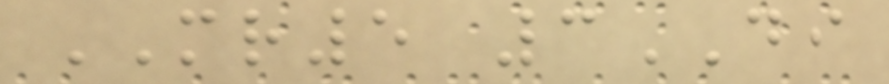MR5 3DI
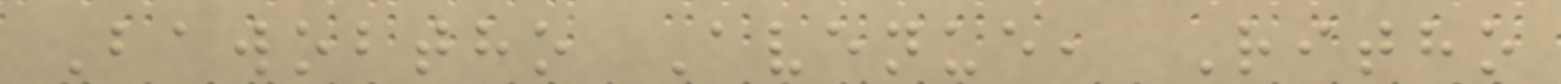Bawobtho Avenue, Ritho
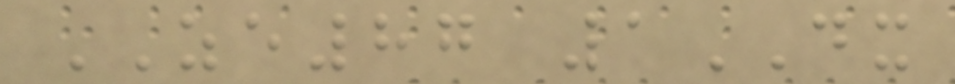ZE87 1DX
